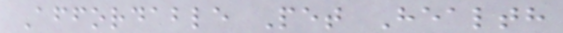Affordable Pet Health
